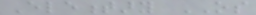Elementary OS
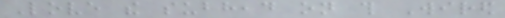Love the subhead on this Wired
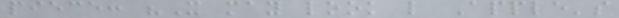piece: "It may look like Apple's
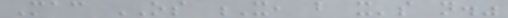Mac OS X, but it's not."
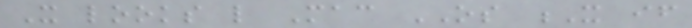It looks like Mac OS X if
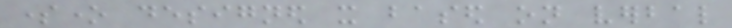someone designed it based on verbal
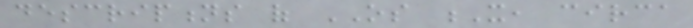descriptions of OS X, circa
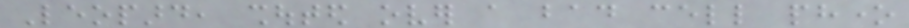Leopard, shouted over a bad cell phone
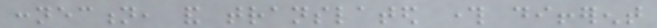connection, and translated through different
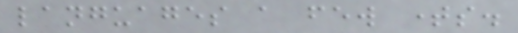languages a few times.
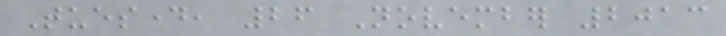Tuesday, 26 November 2013
